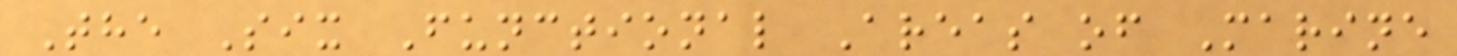The Six Functional Areas of Marine
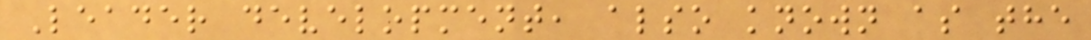Leader development, also known as the
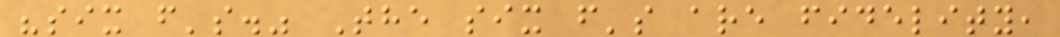"six f's." The six f's are fidelity,
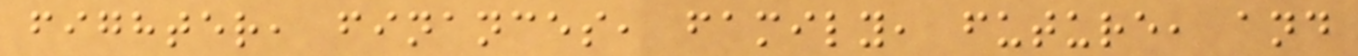fighter, finances, family, future, and
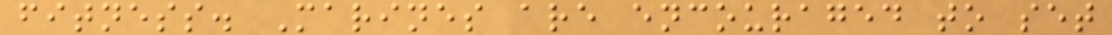fitness. Marines are encouraged to set
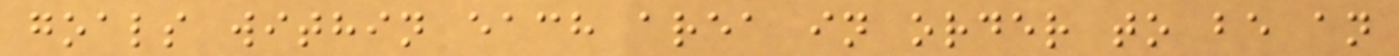goals within each area in order to be an
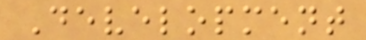Development
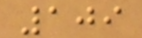109
